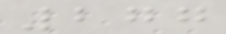277
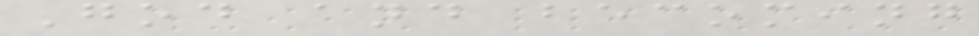God and becoming
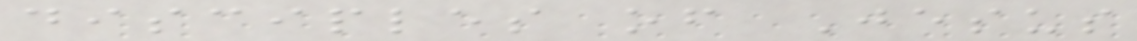disciples of Jesus
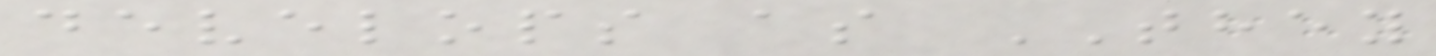develops as THEY
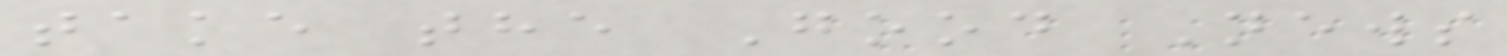take the Good News
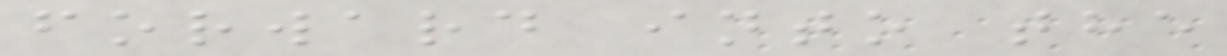forward into the
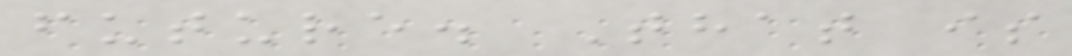future. That is
